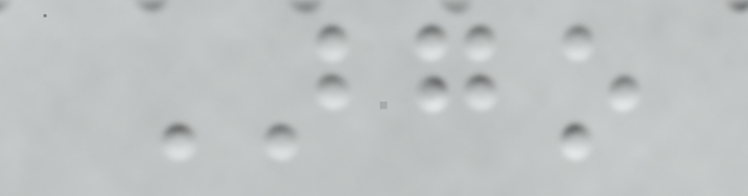Argo
